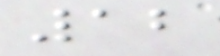12
